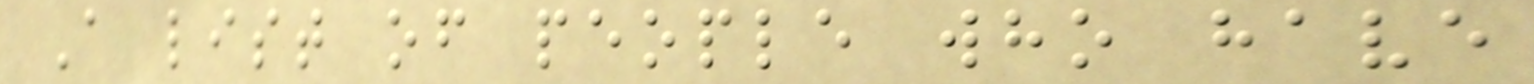A list of people who have
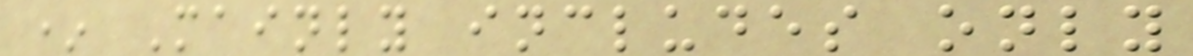* Mainly includes only
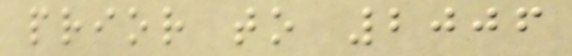prior to 2006
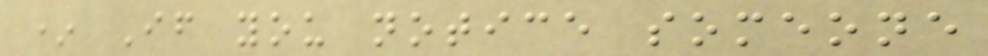* If you notice someone
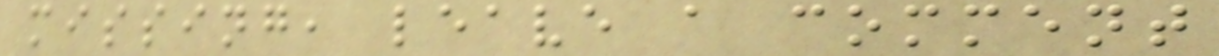missing, leave a comment
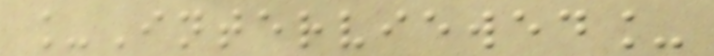_Interviewed_
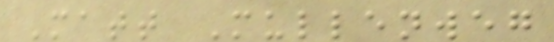Matt Mullenweg
